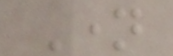Name
